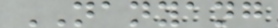NANYANG
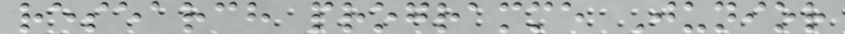research programme Junior
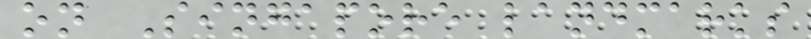on Singapore landmarks
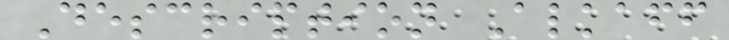Description Alkaff
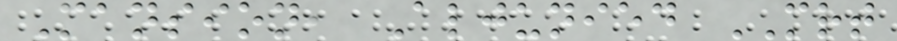Mansion, Aljunied MRT
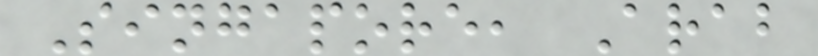Singapore, Arab
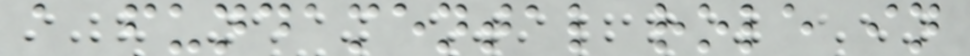a fundamental role in
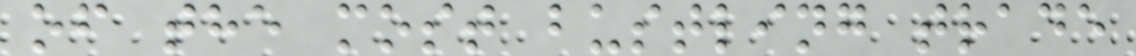of the most bustling trade
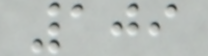109
